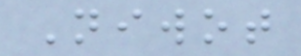Niwot
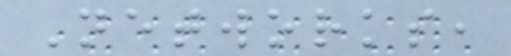Networks,
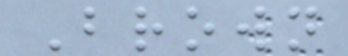Brown
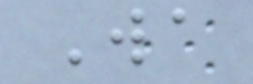Wa
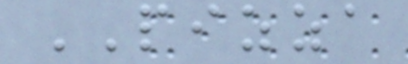PIZZA
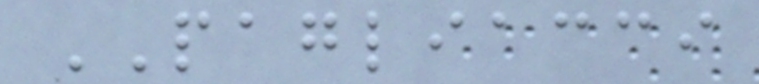PAGLIACCI
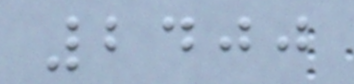2400
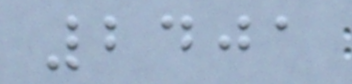2401
